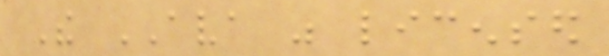The AVA was licensed
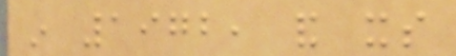in 1972, and its
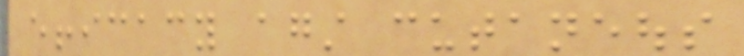efficacy against cutaneous
